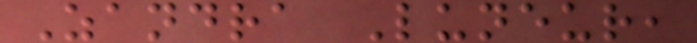Zandra Luneur,
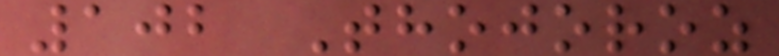102 Thojoroz
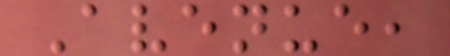Avenue,
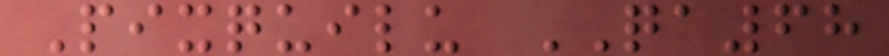Pixquilu QA68
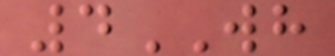4WH
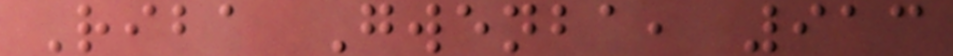Riba Gwenba, 913
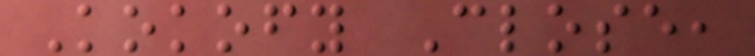Kokofy Close,
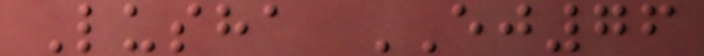Lusha EJ76
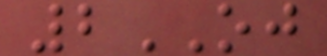2OJ
